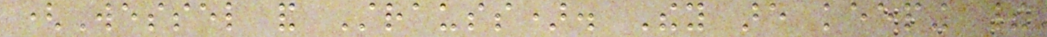(Wessel and Strauss). They are keeping their
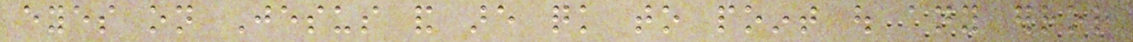eyes on Jesus and are quick to point out any error
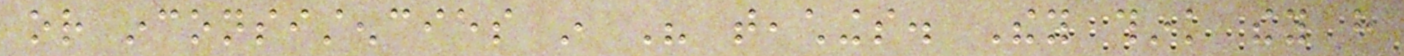or inconsistencies in His teachings. They think they have
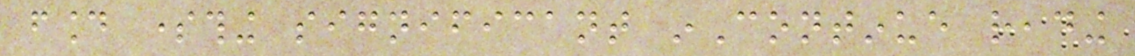found something significant inContinue reading
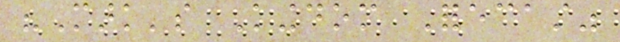"Mark's Kingdom Forecast"
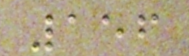156
